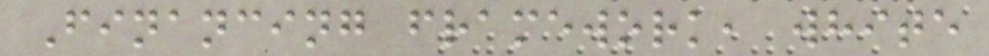Financing framework, white
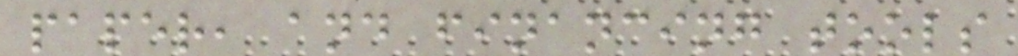paper, and financing tools
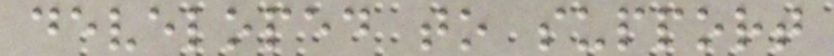developed to support
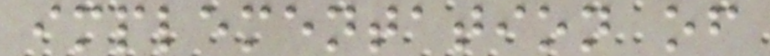implementation of
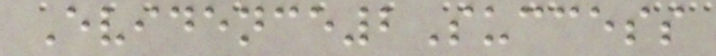Evidence2Success
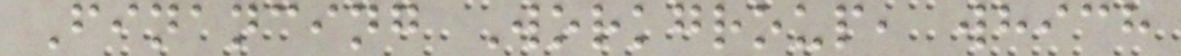Financing Workgroup, which
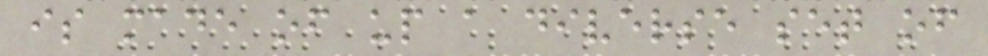is made of up a diverse set of
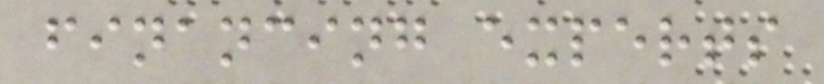financing experts
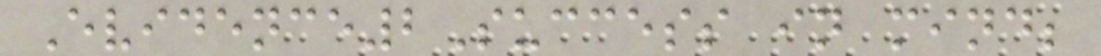Evidence2Success in mind;
